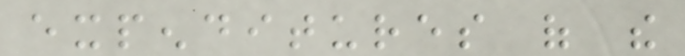expenditures of the
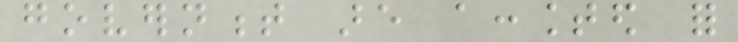government are accounted for
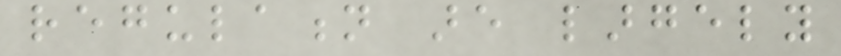regulation are largely
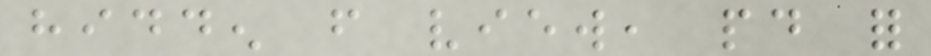hidden from view, paid for
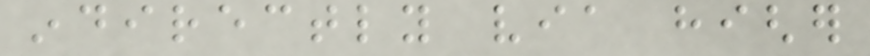indirectly via higher
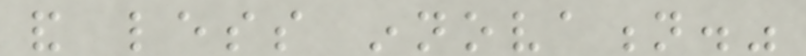and less innovation."
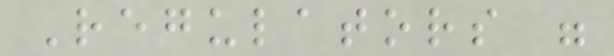Regulators were
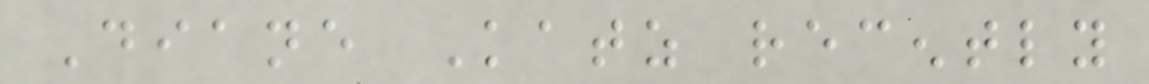Diane Katz recently
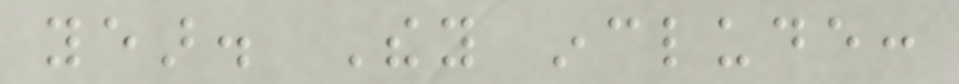year. They include:
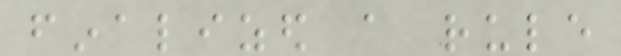finalized a rule
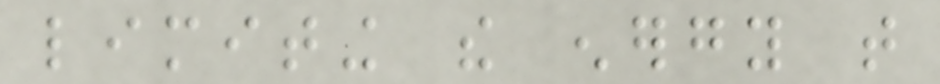limiting the energy that
